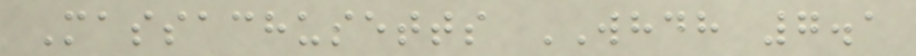Massachusetts WHDH 7.1
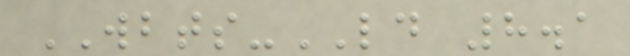WBTS-LD 8.1
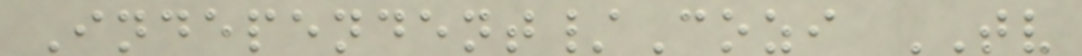Independent/Cozi TV
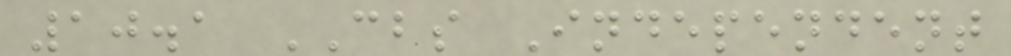10.1 CBS Independent
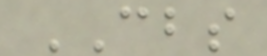CBS
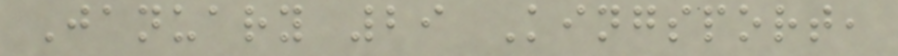January 29 Kingsport,
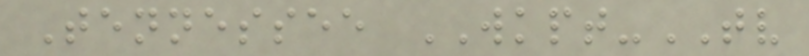Tennessee WKPT-TV
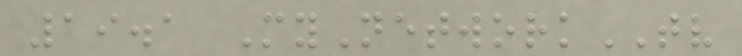19.1 MyNetworkTV
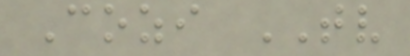Cozi TV
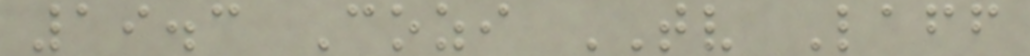19.3 Cozi TV Laff
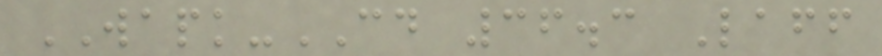WAPK-CD 36.3 Laff
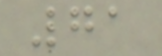71
